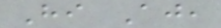Hi Aj,
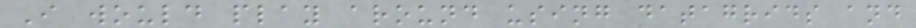I would play around using datagrids and
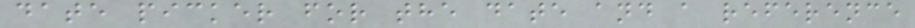date picker for the date and a reference
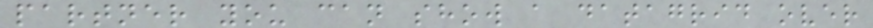partner you can show a datagrid over
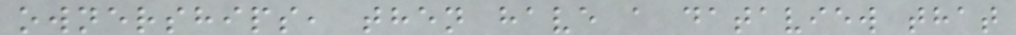ownerships, then have a dataview that
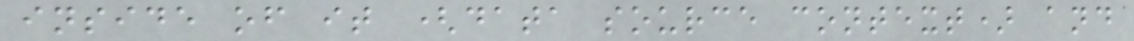inside of it (data source context) and
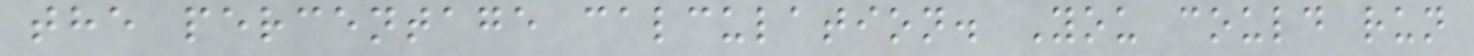the percentage calculation. You could run
